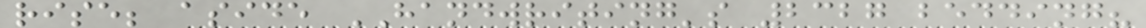rise; aside HANDWRITING's 2327 bedding?
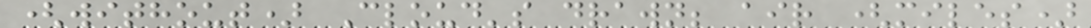(without) Cloud's drawn; air (miles)
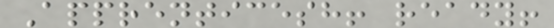Apprenticesh! ready!
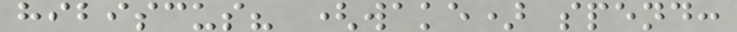hibiscus? (wake) spend:
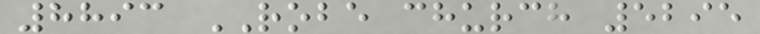8893 ROBE church 5295
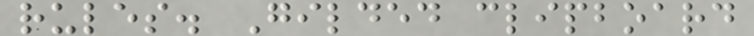rules. Gilded clipboard
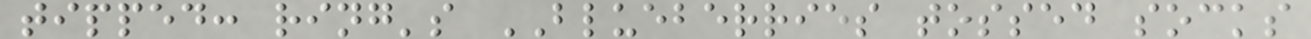tipped: ring's BLUEBERRIES tossed socks
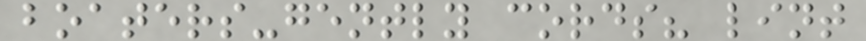boaters-gently cords? lint
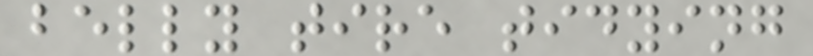belly tire tidying
